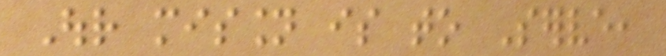Our mission is to Serve,
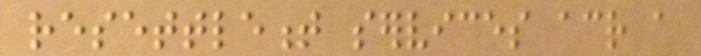resettlement services across a
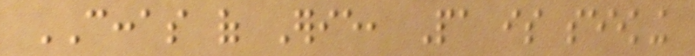CCCAS of Erie, Pa is seeking
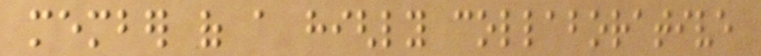member of a highly collaborative
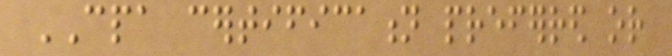CPA certification preferred or
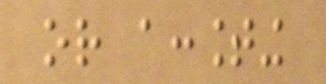or accounting
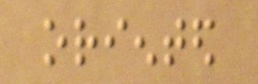oriented
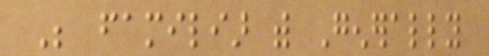Be familiar with Generally
